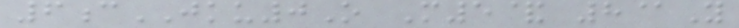6cJKU0O M5& 8@Y
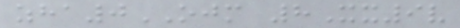zha0OJM 8Xx9v
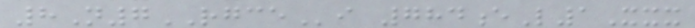8N7RGCEi 784eL1Xxx
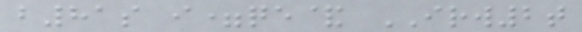b81s i=qe& IRW2t
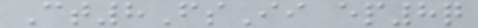Ct8FsIi ep8q
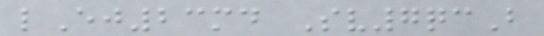lEj23md Sv7qcB
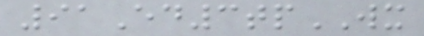91Ed3tpWX
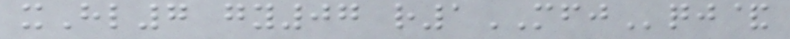xHl7 gy07 r1MFJqj&
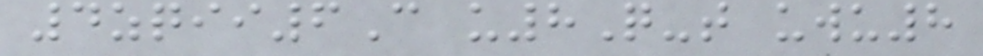4zqii6C u8Q-t uwu8
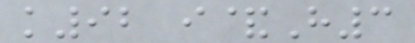k92 i&H3
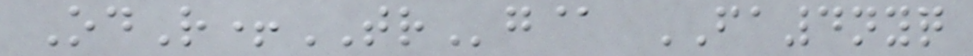OdR+TRg@ FA4nyq
